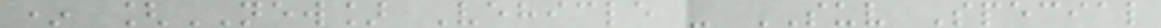* [NEW] Vehicle - SUV Special
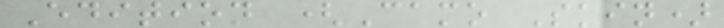Edition (Camo Skin)
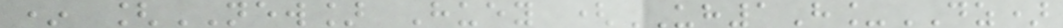* [NEW] Huey (UH1H_DZ)
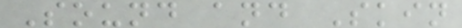Sound and Skin
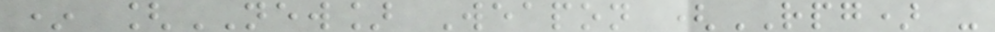* [NEW] Weapon (RPG) -
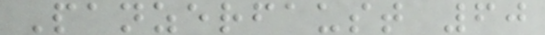Panzerfaust 60
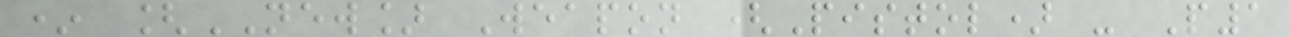* [NEW] Weapon (Pistol) - P1
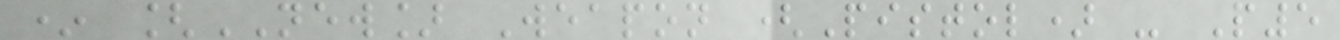* [NEW] Weapon (Pistol) - P5
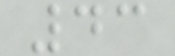43
